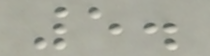5.
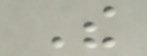The
